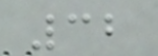32
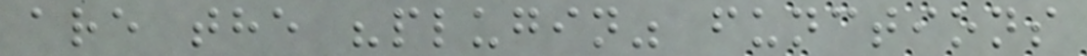are the "plugin" functions
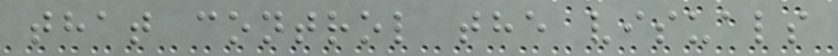that control the visuals
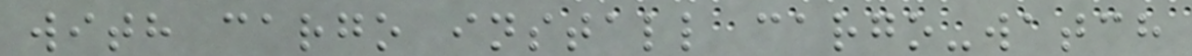with cargo install cargo-watch
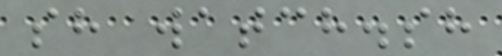sh watch.sh
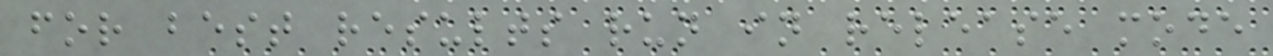for best results run in release mode
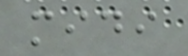midi
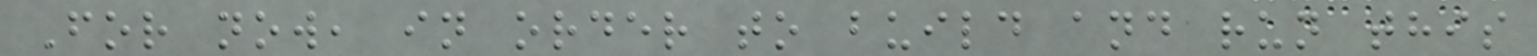For now, in order to build and run this
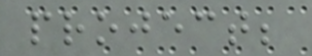project;
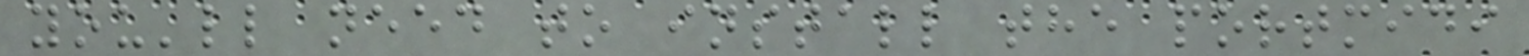you'll need to install the portmidi
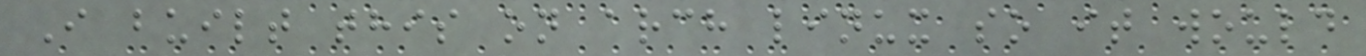I built this on arch linux so it would
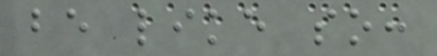be like so:
